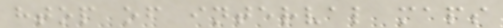htop of interval maps
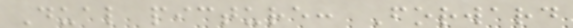Dual picture: Forward
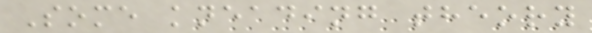Some kneading theory
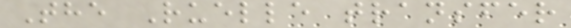The Ruelle transfer
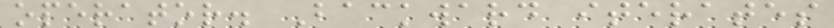operator. Backward iterates
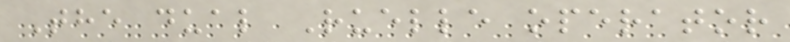The dual Ruelle operator
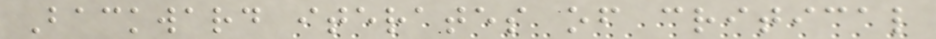Backward iterates of critical
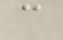c
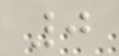0
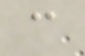c
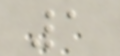1
